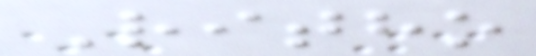Ritho
